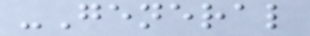-General
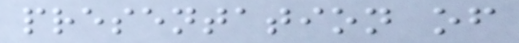presentation of
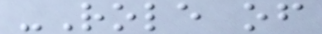-Role of
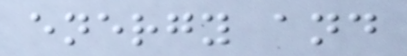energy and
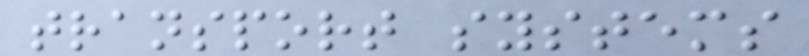transport systems
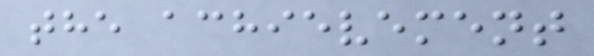the achievement
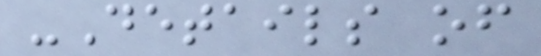-Details of
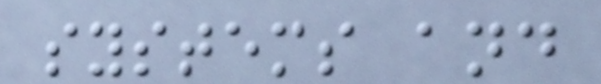systems and
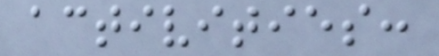activities:
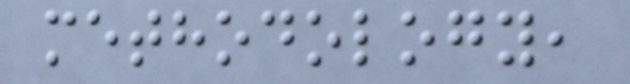methodology,
